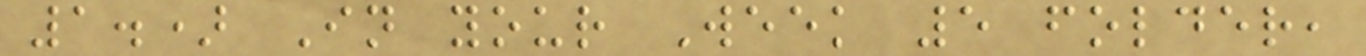1.) In your Week 5 folder,
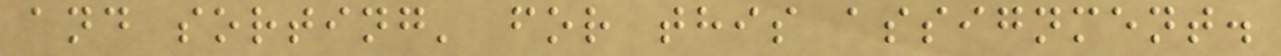and sorting' for this assignment.
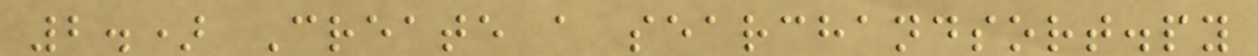2.) Create a searchandsort.py
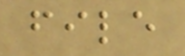file
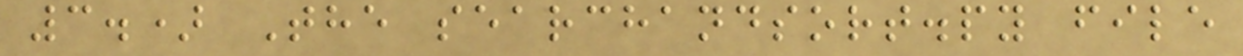3.) The searchandsort.py file
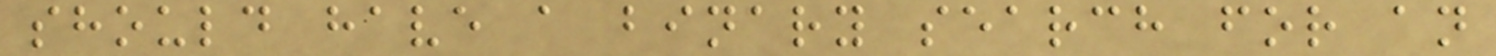should have a binary search for an
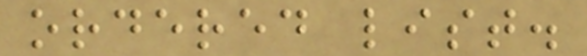ordered list.
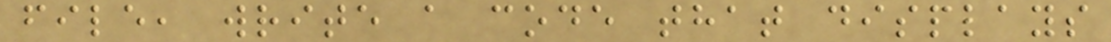file, write a code that displays
